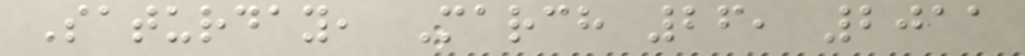Saturday, March 26, 2011
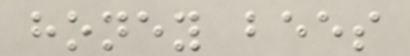honey bees
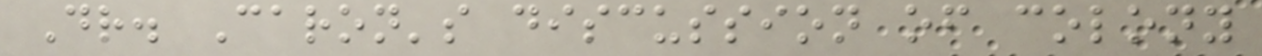Dr. Caron's discussion of colony
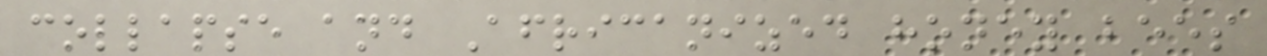collapse and Africanized honey bees
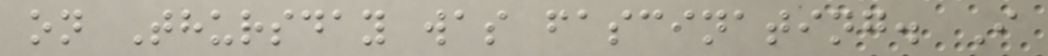on Thursday was fascinating. I
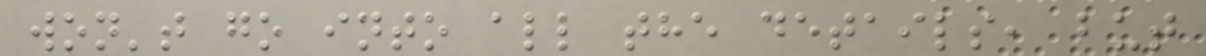won't go into all the details, but
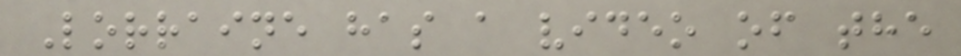Lorraine has a video of the
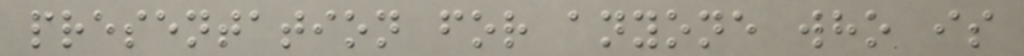presentation for anyone who is
